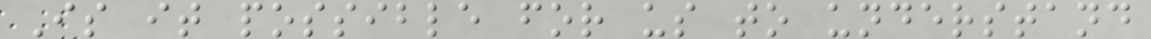Is it possible for us to understand
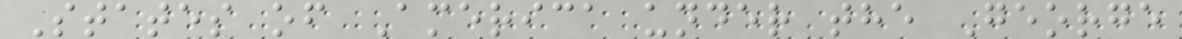States of America under the George
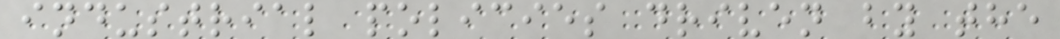industrial policies driven by the
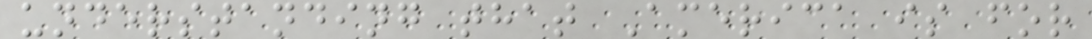understanding that America is for
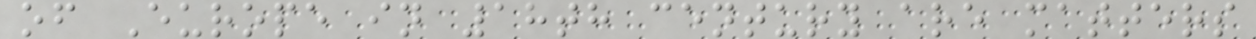of Europe in 18th century are matters
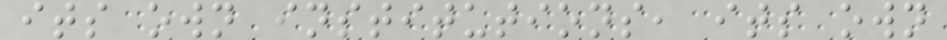its own institutions, its own
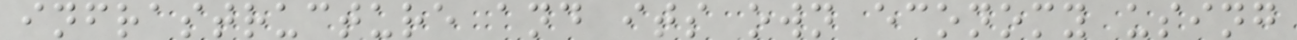infrastructure and its own economy using
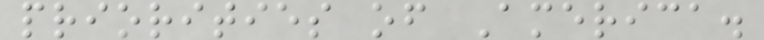priorities of America.
